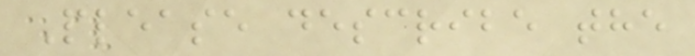Please describe the
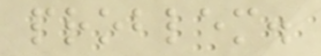problem.
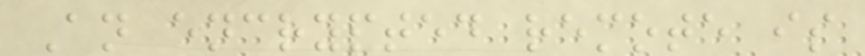An encrypted remote is
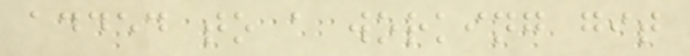added to a working git
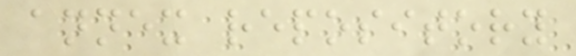annex repository
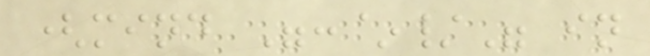(mind ":~/" in
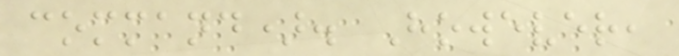command). However,
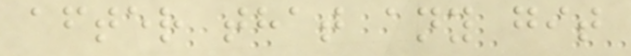after that any git
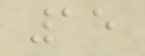15
